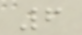6
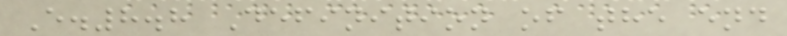E.8.8 Definition of the end
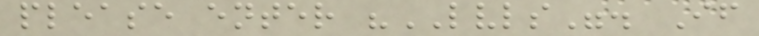please enter "LVLS". If
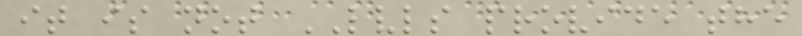it is not LVLS provide the
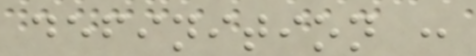definition :
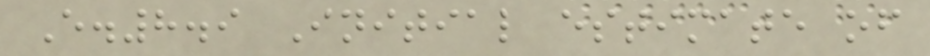E.8.9 Initial estimate of
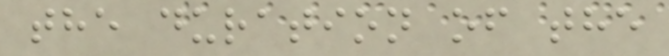the duration of the
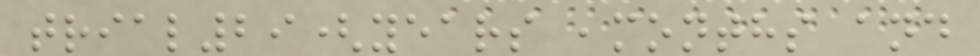trial29(years ,months and
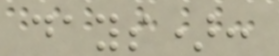days):
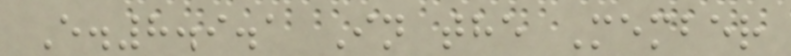E.8.9.1 In the Member
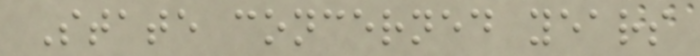State concerned years
